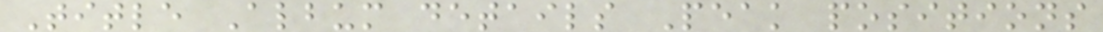Title Album details Peak positions
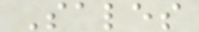Sales
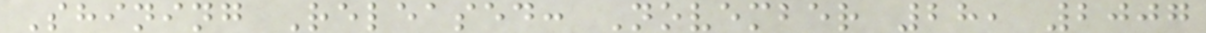Shining Released: November 28, 2007
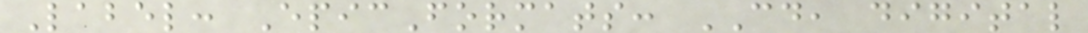Label: EpicFormats: CD, digital
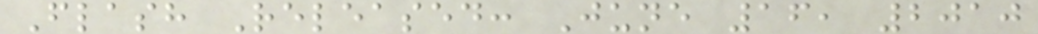Flash Released: June 16, 2010
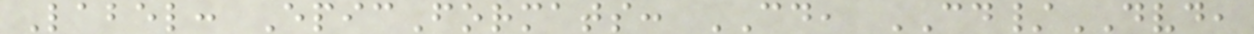Label: EpicFormats: CD, CD/DVD,
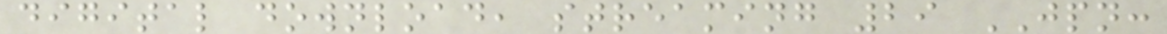digital download, streaming 29 JPN:
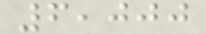6,000
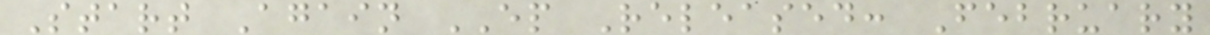Start Again EP Released: February
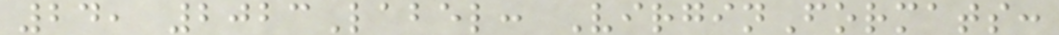24, 2023Label: VirginFormats:
